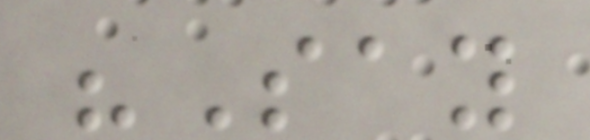"Say
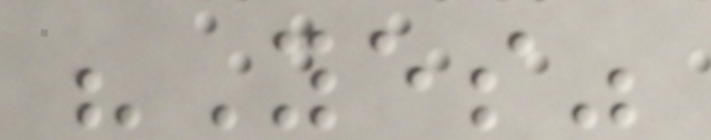"Yes"
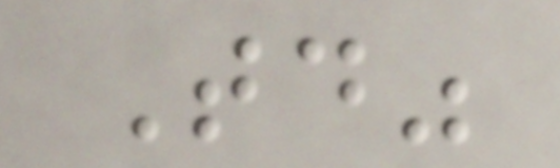Today"
